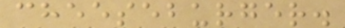cheeseburger.
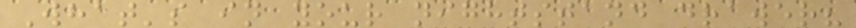What's in your nightstand drawer?
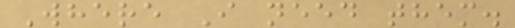Where I need them.
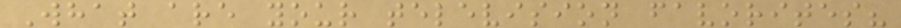What are your television favorites?
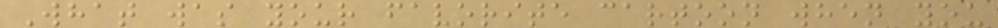What was your favorite cartoon when you
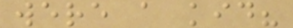were a kid?
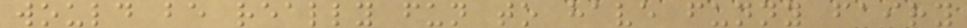would be really fun to have funny fairy
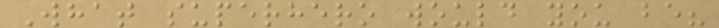What superhero would you be?
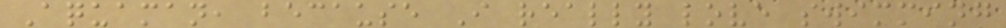Aquaman, because I really love swimming
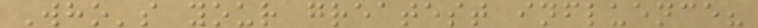Who's your greatest influence?
